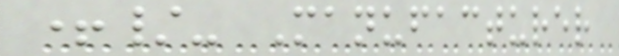+/- Manufacturer
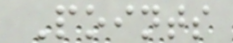Points
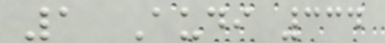1 Audi 334
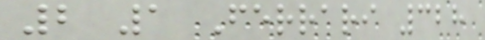2 1 Ferrari 328
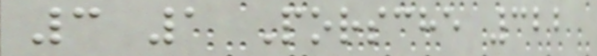3 1 Porsche 322
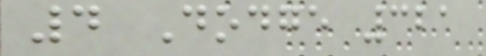4 Dodge 321
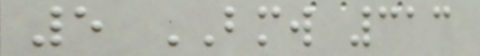5 BMW 313
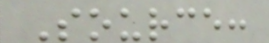Source:
